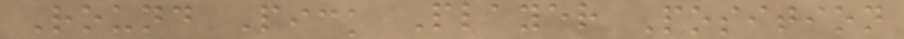Round Pick Player Position
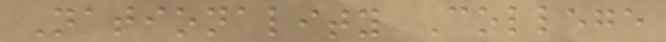Nationality College
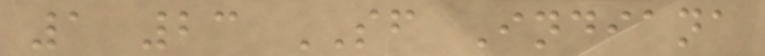1 23 SF Indiana
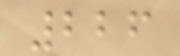226
